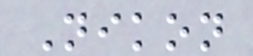Nikon
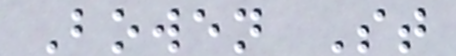Bowen St
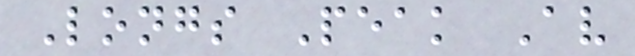Longs Peak Av
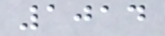1014
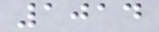1014
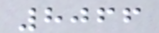8066
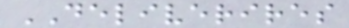DELIVERIRES
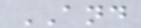AND
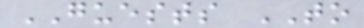GUESTS TO
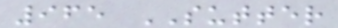965 SUTTER
